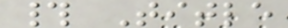# Title
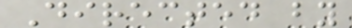Directed by
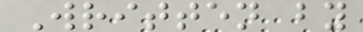Written by
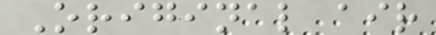Original air
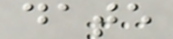date
